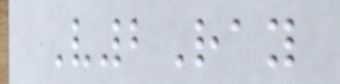V2Ray
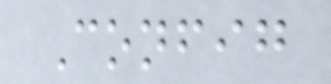Config
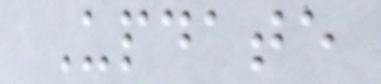Update
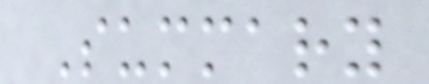Summary
